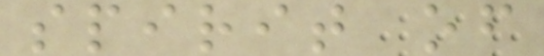spirit of
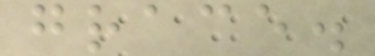grace.
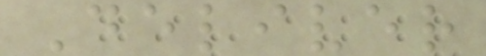Deliver
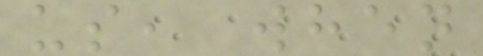us, when
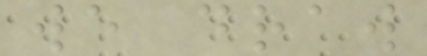we draw
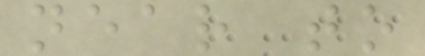near to
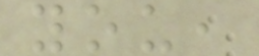you,
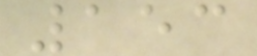153
